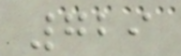729
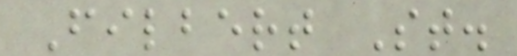Filbert St.
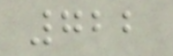722
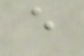e
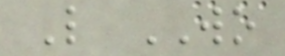L WO
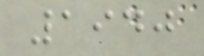1940
